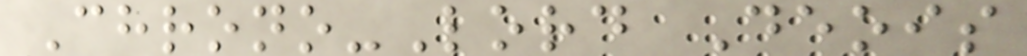Chrono-Lord Deois
